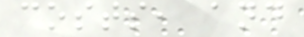costs, and
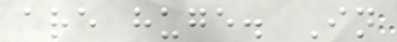are huge. In
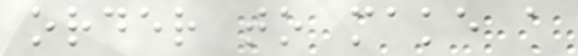order to make a
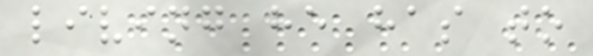living he has to
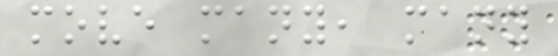move many, many
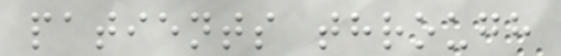patients through
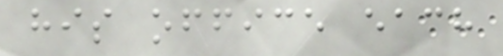his office each
